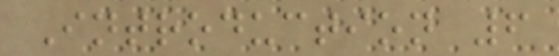Introduction 6
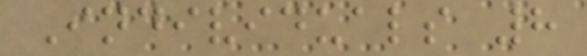Individuals 8
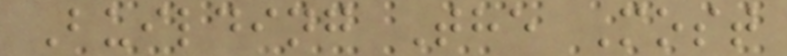Building The Most
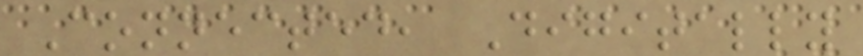Connected, Digitally
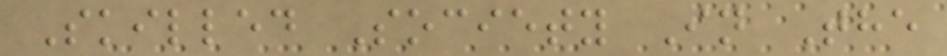Skilled Society In The
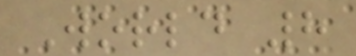World 8
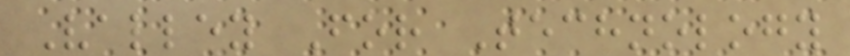Valley For Technology
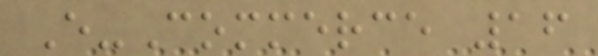E-Commerce 16
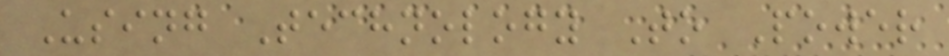Using Technology To Power
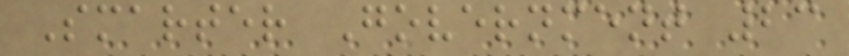Smarter Government 23
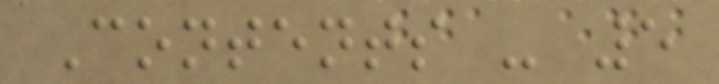Contents - 5
